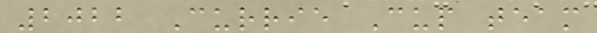2022 Currie Cup team
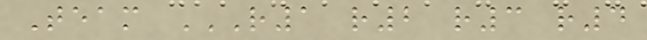Team R1 R2 R3 R4
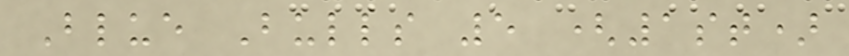Blue Bulls 5 (1st)
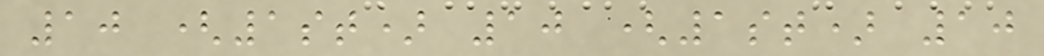10 (1st) 10 (1st) 10
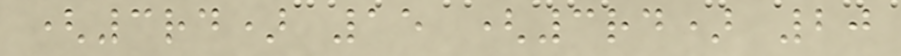(3rd) 15 (3rd) 20
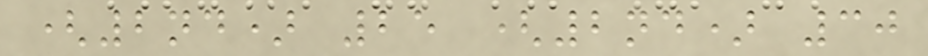(2nd) 25 (2nd) 30
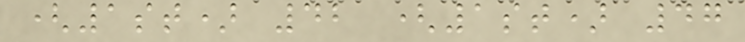(1st) 42 (1st) 47
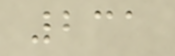231
